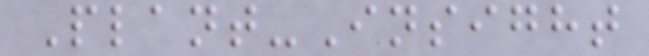Plant-Insight
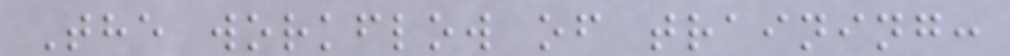The workflow of training:
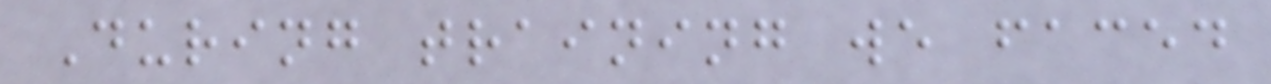During training we faced
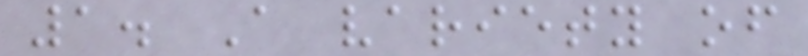1. A variety of
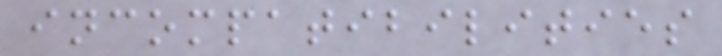incompatibilities
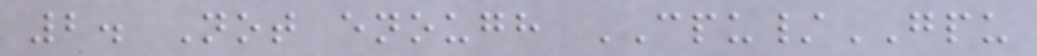2. Not enough CPU/GPU
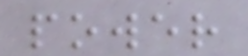power
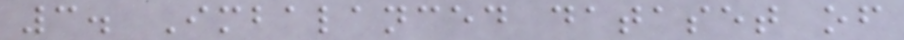3. Imbalanced dataset of
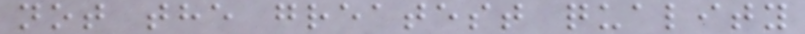not the greatest quality
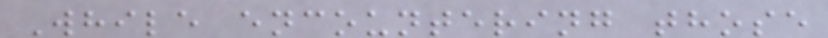While encountering those
